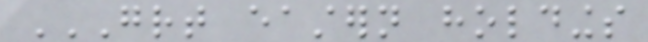GREAT EASTERN HOLDINGS
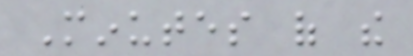Minutes of the
